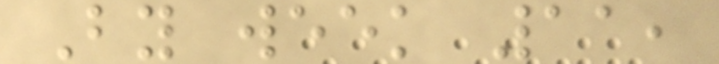By week 11,
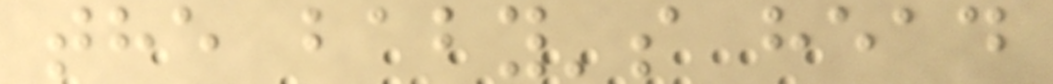the baby's head
